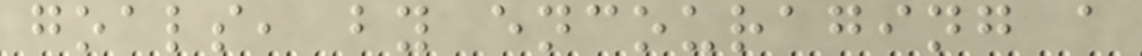goals, by encouraging a
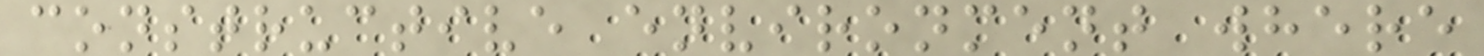constructive environment where
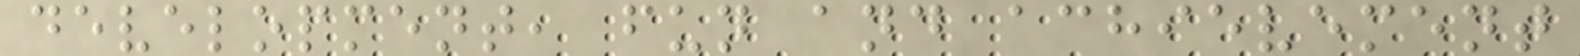development, fun and achievement
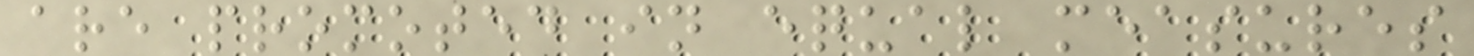are promoted in equal measures
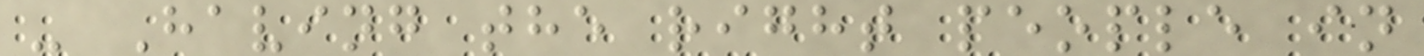- Having the right people in
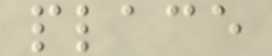place
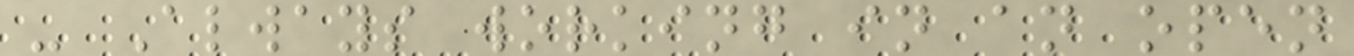- Always working in an open
